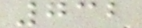732
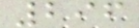296
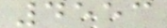4553
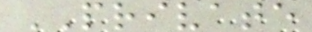PRIVATE
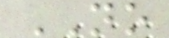NO
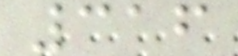316
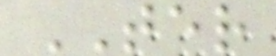TER
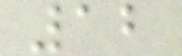12
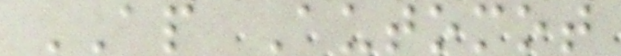AP Automot
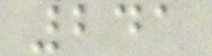241
